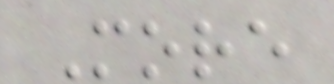More
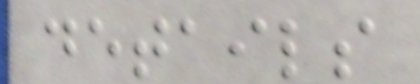details
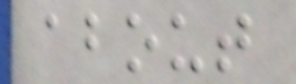about
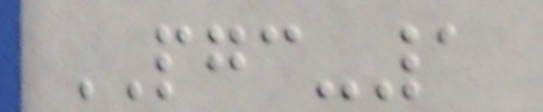PGC-1
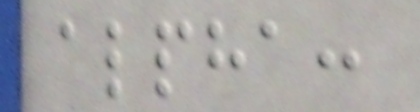alpha:
